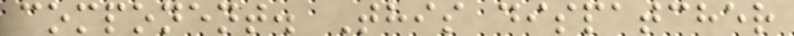component. This dispatcher
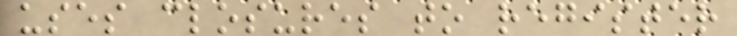uses closures to register
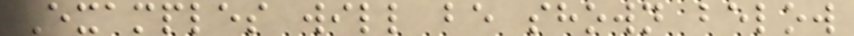Examples will be shown below
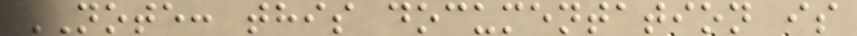NOTE: this documentation is
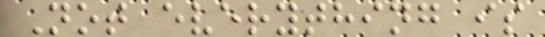Not everything is
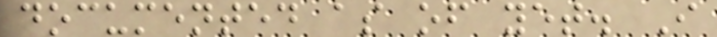documented as of yet. I
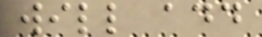will add
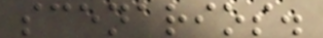scenarios.
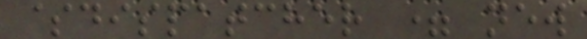$dispatcher = new
